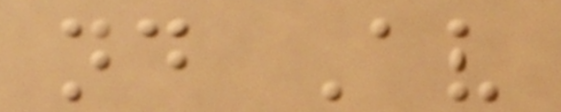nd Av
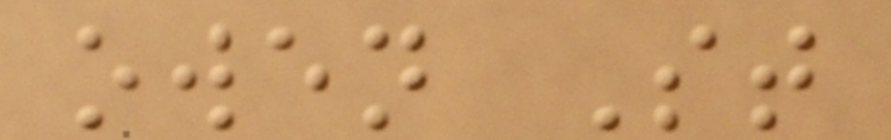owen St
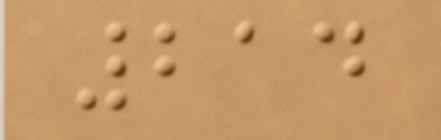214
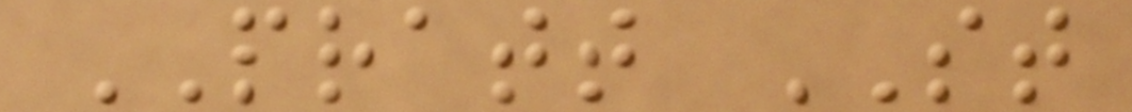PRATT ST
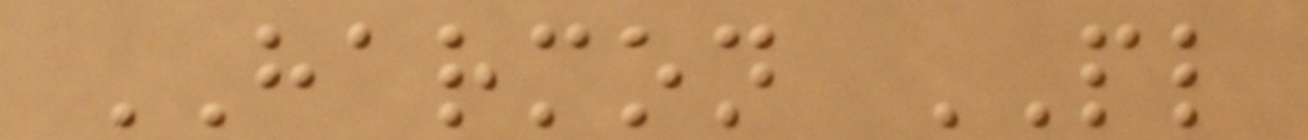HARMON PL
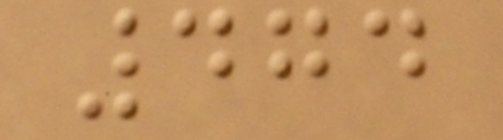474
